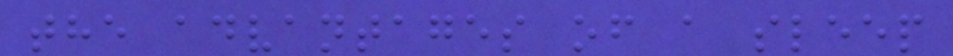the advantages of a sleep
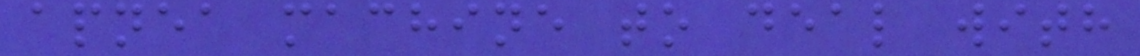apnea machine to deal with
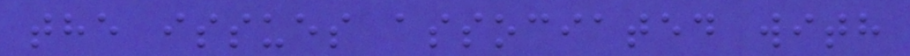the issues associated with
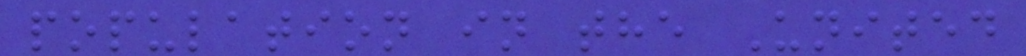population in the United
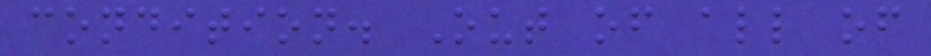condition. Out of all of
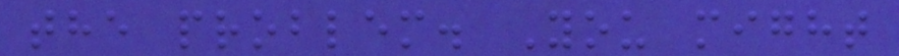the problem. You might
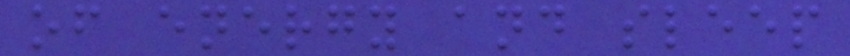of energy and sleep
